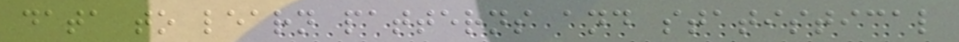data to learn patterns and statistical
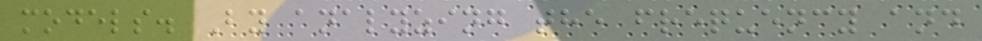models. By analyzing the frequency and
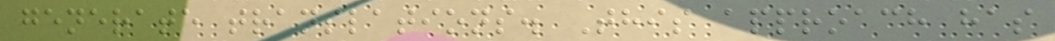generate translations. This approach has
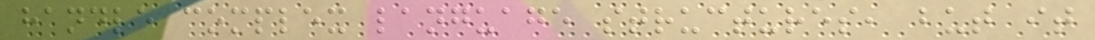handle complex language structures, but it
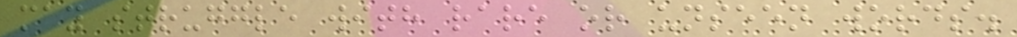may struggle with rare or unseen words.
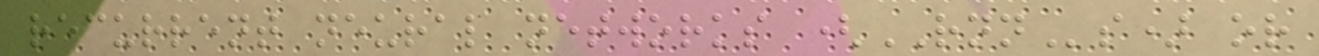recurrent neural networks (RNNs) or
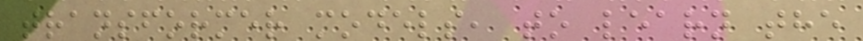transformer models, to learn the
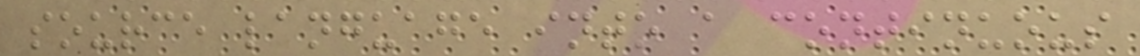source language into a continuous
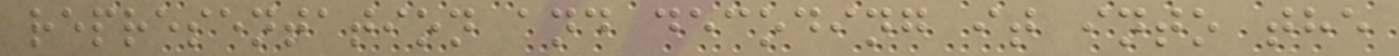representation and decoding it into the
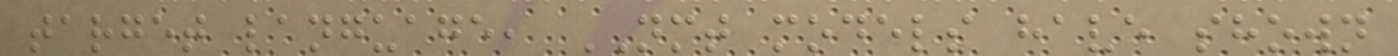target language, NMT models have shown
